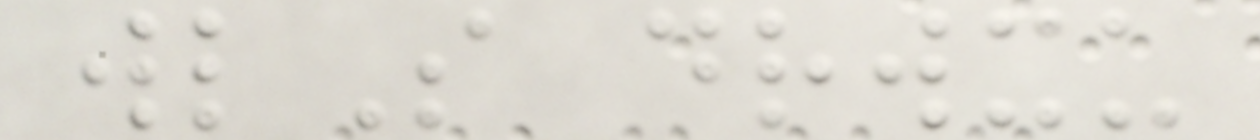wlS drwxu
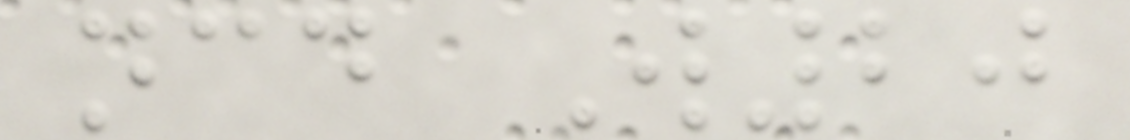ncd W20
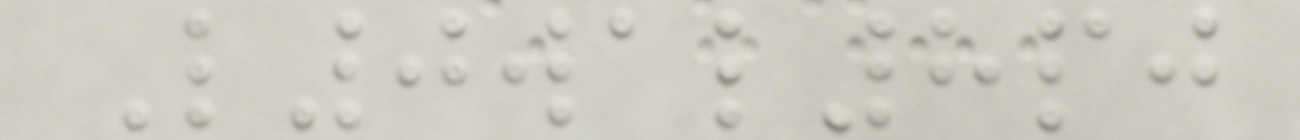L0wal8pj
